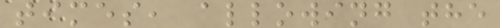times, allowing the
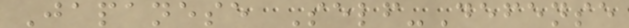Japanese Self-Defense
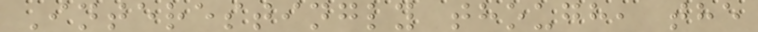Interestingly though, the
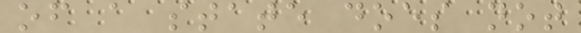of a state does not
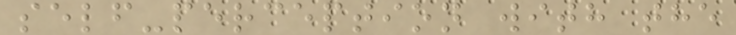self-perception with the
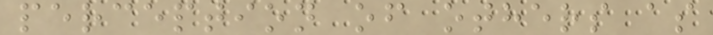perception of others as
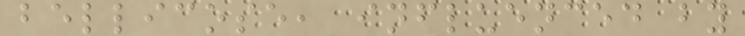bellicose, influenced by
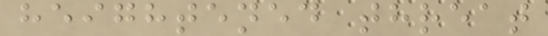heightened threat
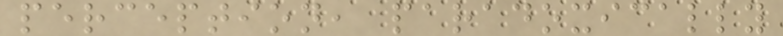perception, paradoxically
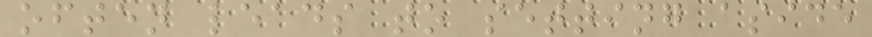often leads to setting aside
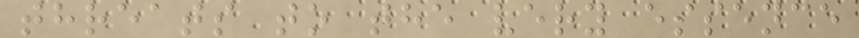threats to the very essence
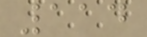114
